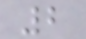2
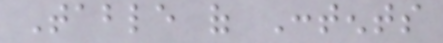Table of Contents
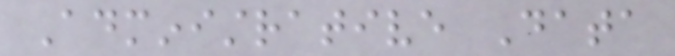Administrative Data
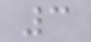3
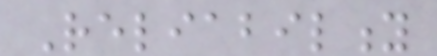Reliability
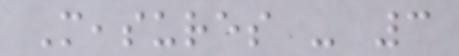Measures - 3
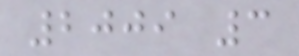2009 3
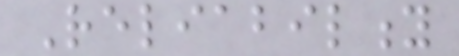Reliability
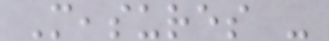Measures -
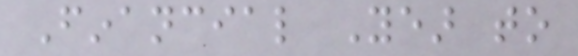Financial Year to
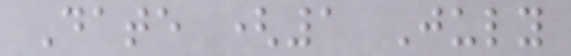Date (1 July
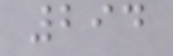294
